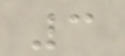3
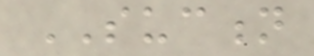SUCTION
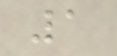1
